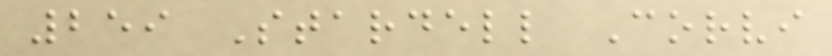259 Stardell Corvi
